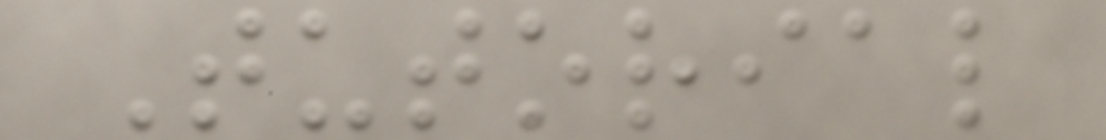Tutorial
